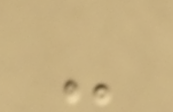-
